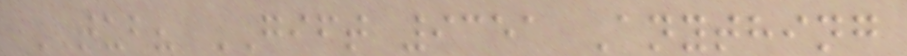TUB? GIFT 9351 Anything
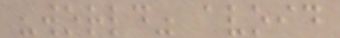"world" avoid
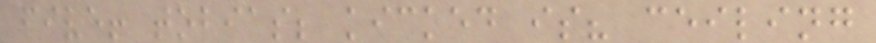five! tobias; kicked is? ceiling
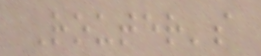Router's
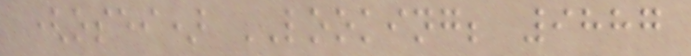(osei) LOOKING; 9887
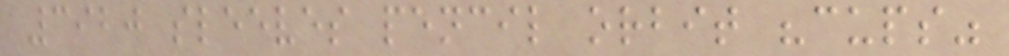3920 sleeves pencil orbit "cups"
